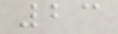23
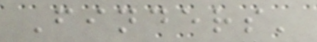Finders'
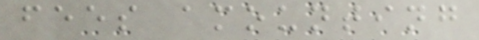fees amounting
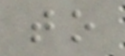to
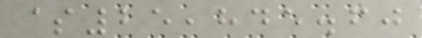$25,845.60
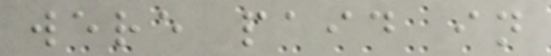were paid in
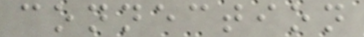connection
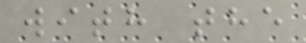with the
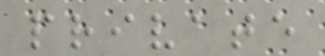private
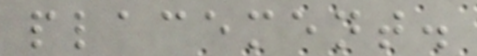placement.
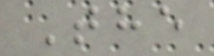The
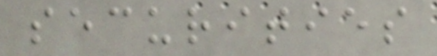securities
